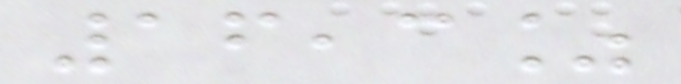16,3%
